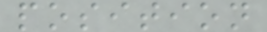position
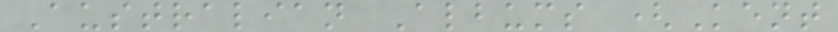Australian Albums (Kent
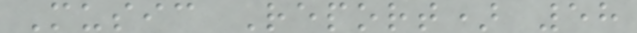Music Report) 58
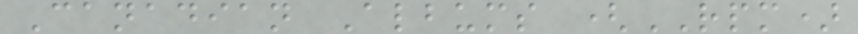Canadian Albums (RPM)
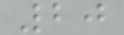20
